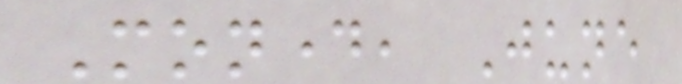Monday, June
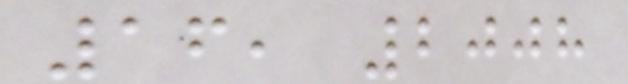16, 2008
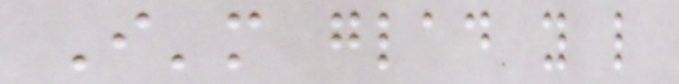I'm glad you like
